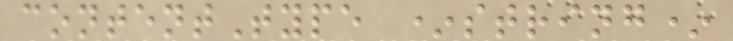contentType *string*
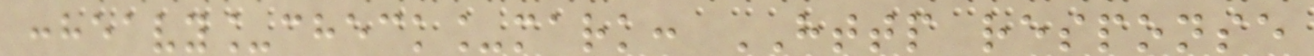:heavy_check_mark: HTTP response
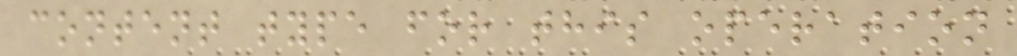content type for this operation
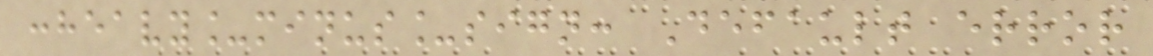:heavy_minus_sign: Default error
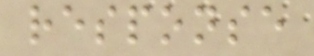response
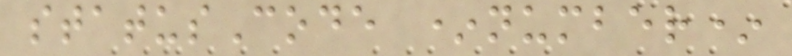statusCode *number*
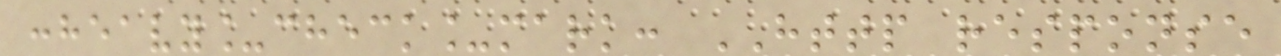:heavy_check_mark: HTTP response
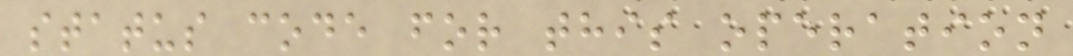status code for this operation
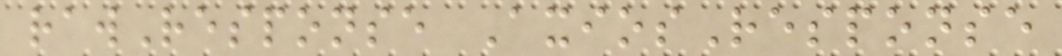rawResponse AxiosResponse
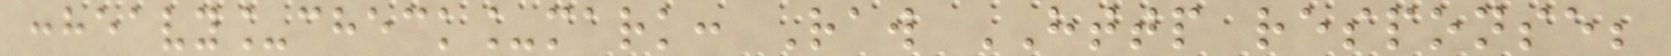:heavy_check_mark: Raw HTTP response;
